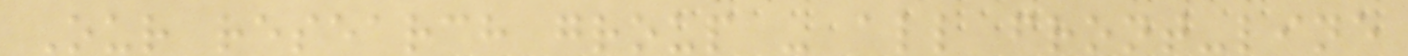Our research group - all front-line
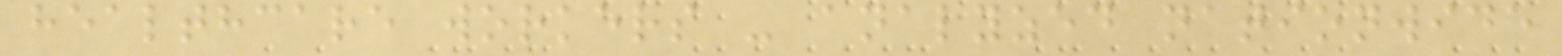healthcare workers - analyzed nationwide
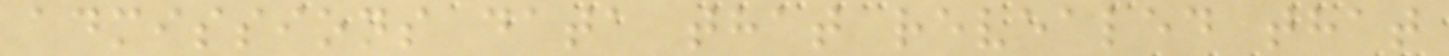admissions data that revealed that
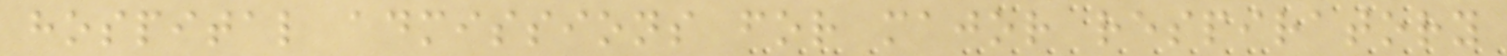hospital admissions for major respiratory
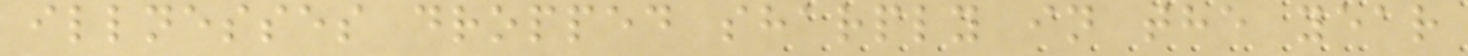illnesses dropped sharply in the year
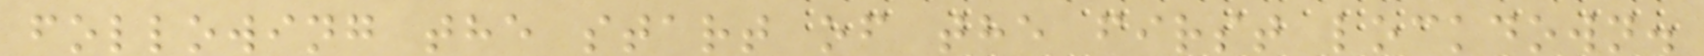following the start of the first lockdown.
